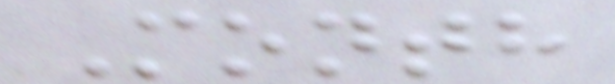Month
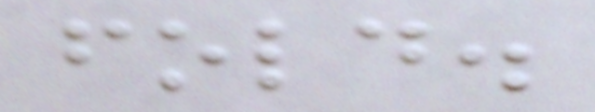fold.
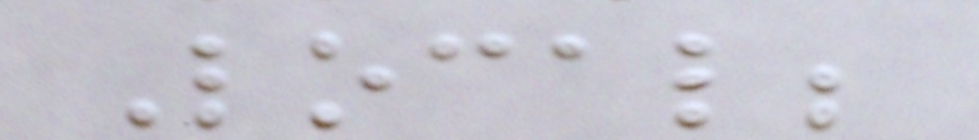Local;
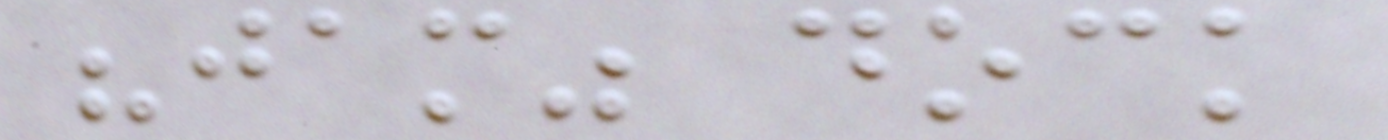"jam" dock
